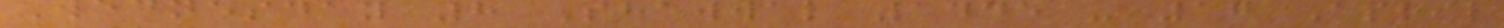Wednesday 8 Shawwal 1445 - 17 April
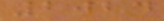2024
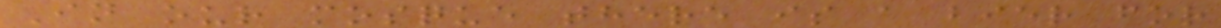In our mosque there is a bier for
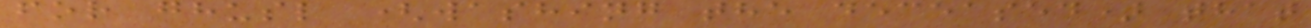for ghusl (washing the deceased) that
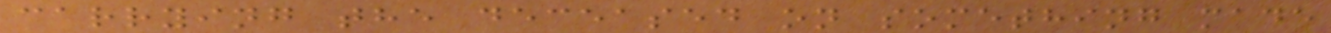carrying the deceased on something made
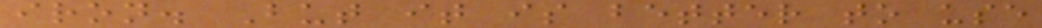iron. But it is better to use
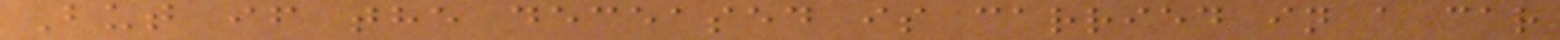But if the deceased is carried in a car
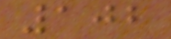102
